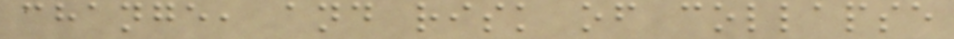change, and risk of collapse
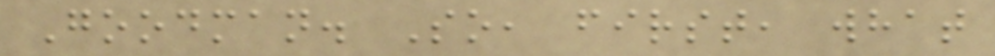Goodman. So, first, what
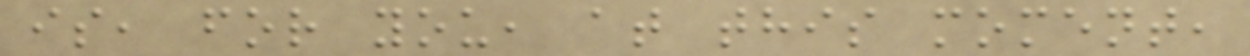is, for you, at this moment,
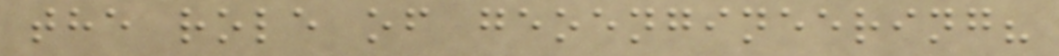the role of geoengineering?
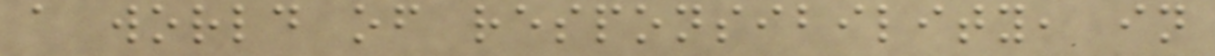a world of responsibility, in
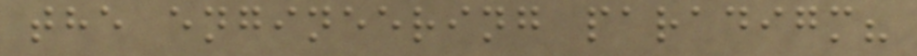the engineering paradigm?
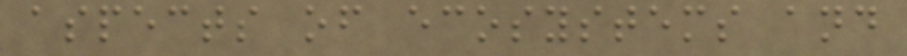aspects of ecosystems and
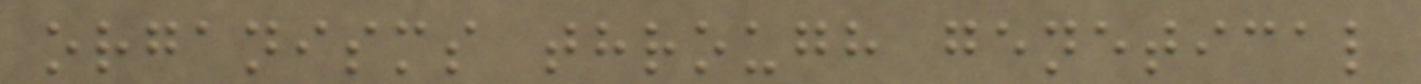organisms through genetical
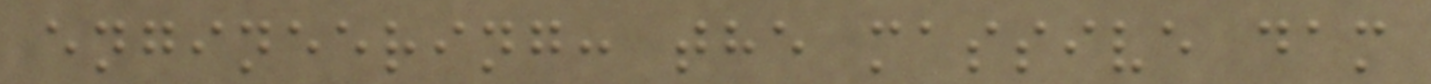engineering: the massive dam
